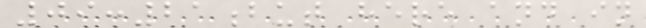09:21but here and in
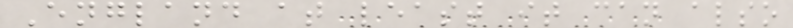England at least it can also
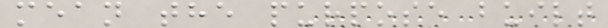mean the purpose built
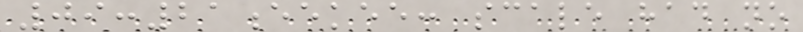09:21eekee: scale had no
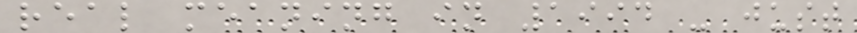real meaning in 1994 - just
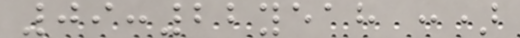09:22yeah :)
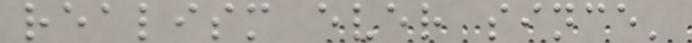realism ever since'
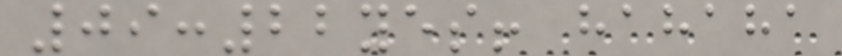09:22yes! hahaha
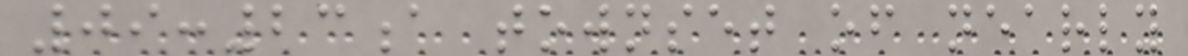09:23a townset of nearly
